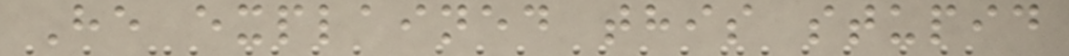He explained this stupid
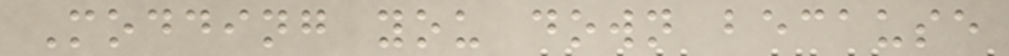Modding you down because
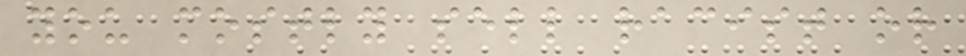you mostly sell racist or
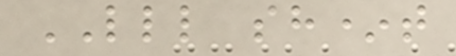LLL sh*t
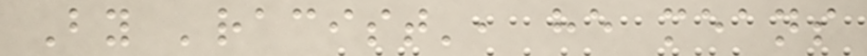By 'racist', he means
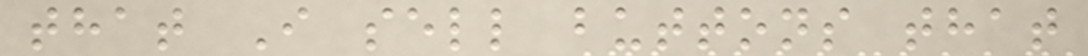that I sell buttons that
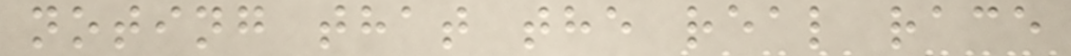noting that the real race
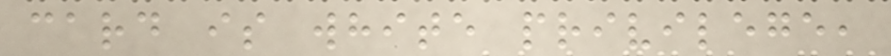card is white privilege,
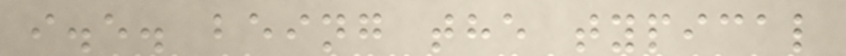i.e. being the typical
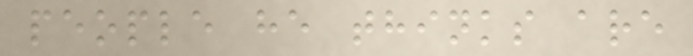people he thinks are
